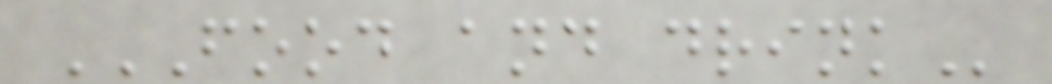FOOD AND DRINK
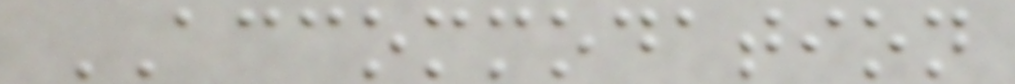ACCOMMODATION
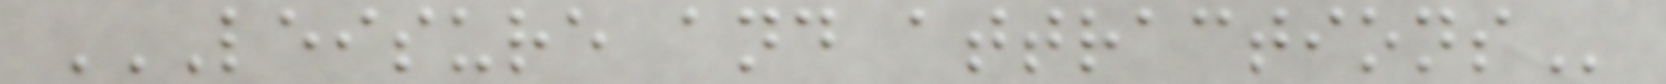LEISURE AND ATTRACTIONS
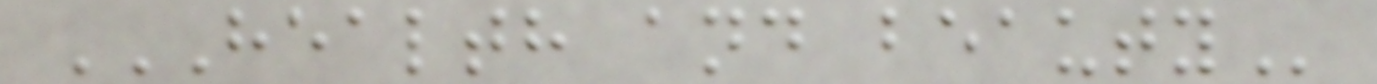HEALTH AND BEAUTY
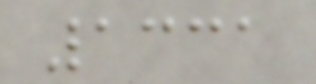1331
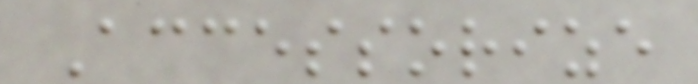Accessorize
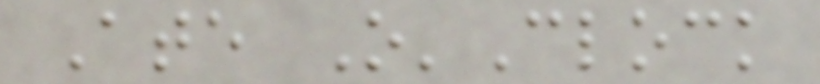Ate O'Clock
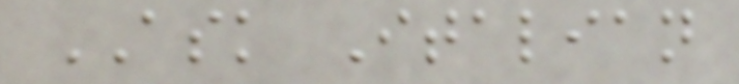ASK Italian
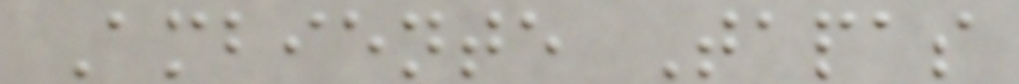Ambiente Tapas
